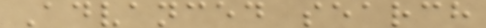Advanced search
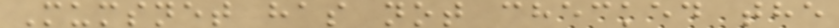Mumsnet has not checked the
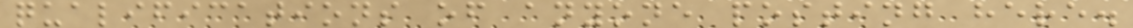qualifications of anyone posting here.
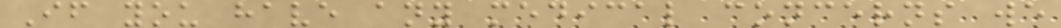If you have any medical concerns we
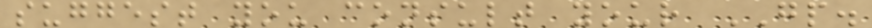suggest you consult your GP.
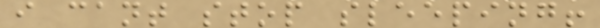i cant stop sleeping!
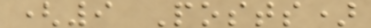(9 Posts)
